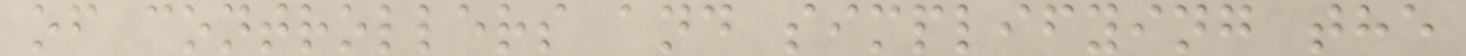of controllers and simplifying the
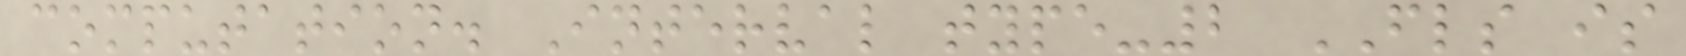computation. Interval type-2 FLS is
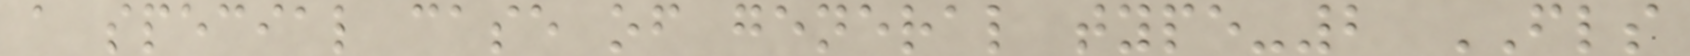a special case of general type-2 FLS
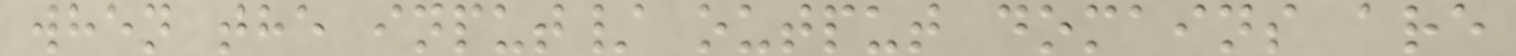when the input/ output domains are
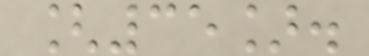[35].
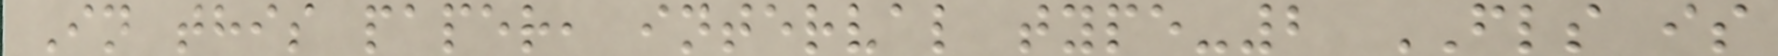In this paper, interval type-2 FLS is
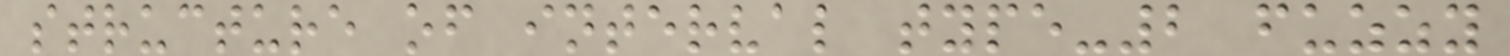structure of interval type-2 fuzzy
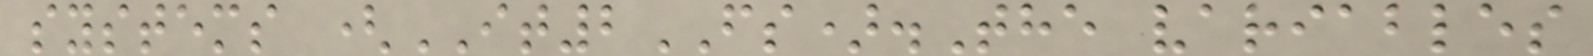systems (IT2FS).The variables
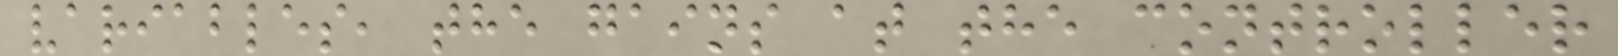variables, the gains at the controller
